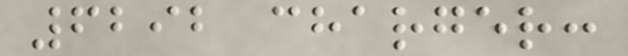6292 charger:
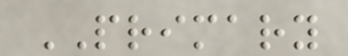PRIMARY
